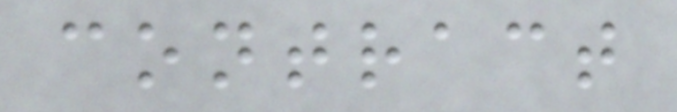contract
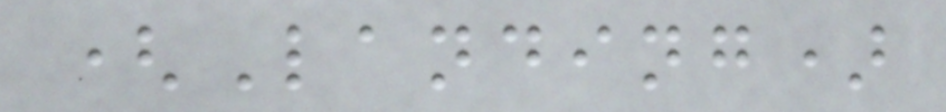(Landing)
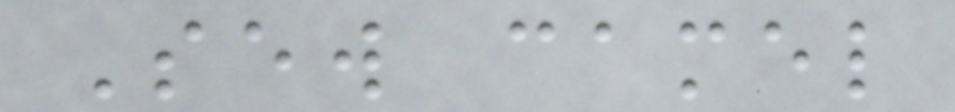Sew camel
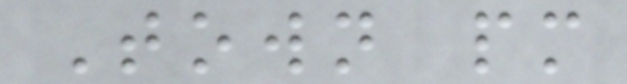Town pm
